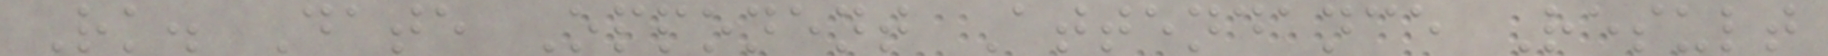Rk. Date Opponent Attendance Result
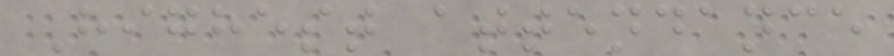Highest attendance
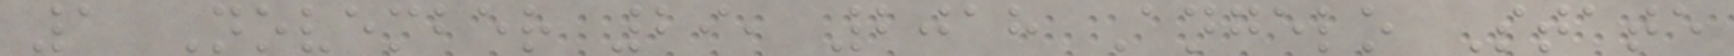1 November 29, 2018 Angelo State
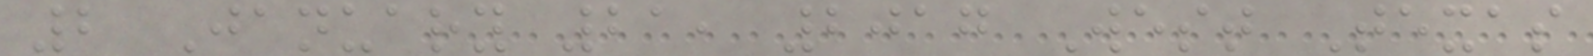2 January 21, 2017 West Texas
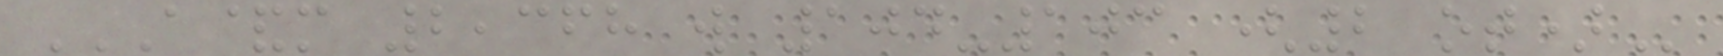A&M 2,368 W 104-103 (2 OT)
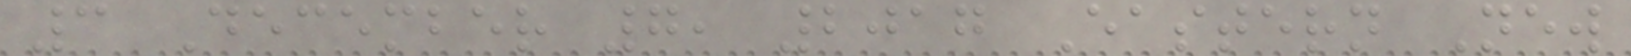3 December 7, 2017 Eastern New
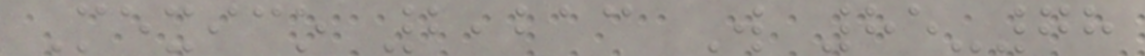Mexico 2,213 W 85-78
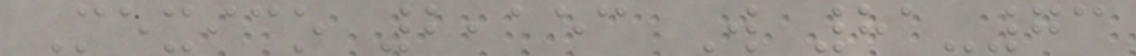Mexico 2,153 W 81-73
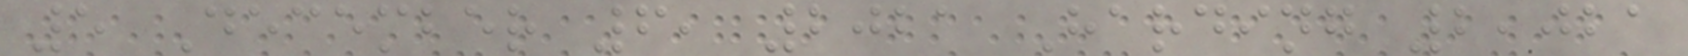5 December 6, 2021 Harding 2,021
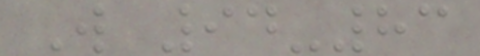W 94-83
